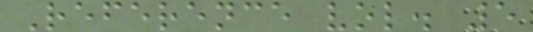Reference vol. 5
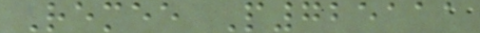Remee P725111
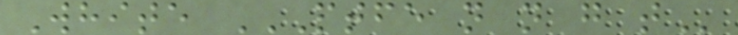White PTFE N N G T
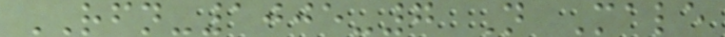RFN-1005-7 N Male
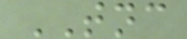TNC
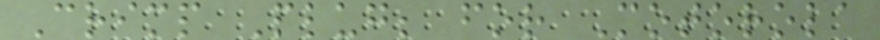Crimp Plug; for Motorola
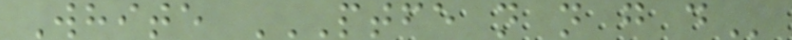White PTFE N N G D
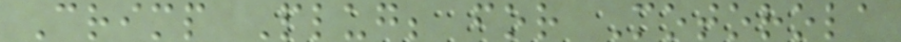Crimp Plug; for Motorola
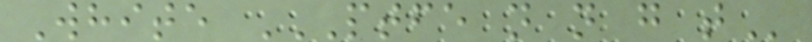White PTFE N N G T
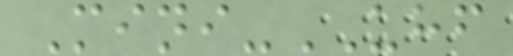Mini-UHF
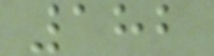182
